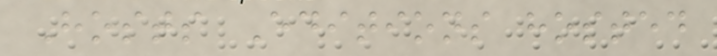Hosts Editions hosted
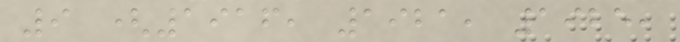9 (1916, 1921, 1925,
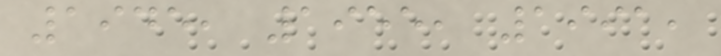1945, 1955, 1991,
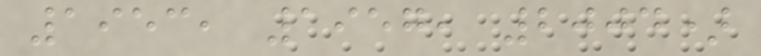1953, 1957, 2004)
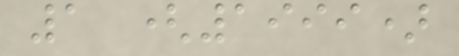1 (1999)
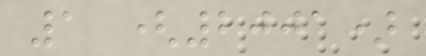1 (2001)
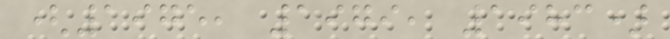(1975, 1979, 1983)
